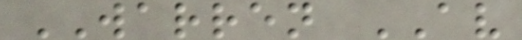WARREN AV
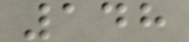148
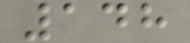148
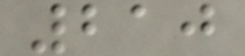210
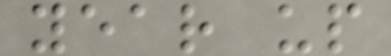year up
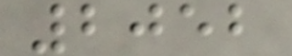2052
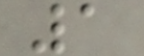1
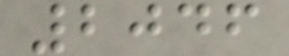2046
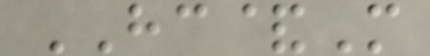HC&M
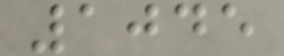1045
